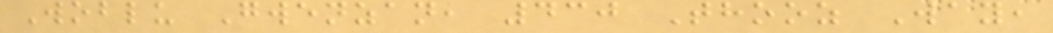Woblu Gwenzan, 430 Thooz Way,
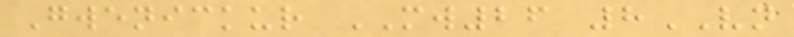Gwenickur MW26 8VN
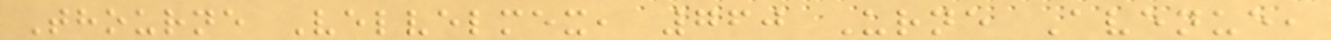Thourne Velvelmex, 760 Urne Avenue,
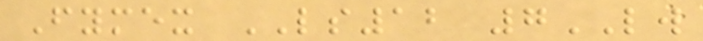Fymex LS12 7LW
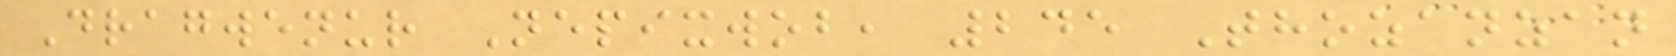Dragwenur Nepixwob, 245 Thozanzan
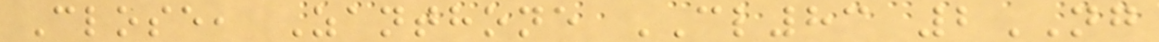Close, Zanthone CL83 2NG
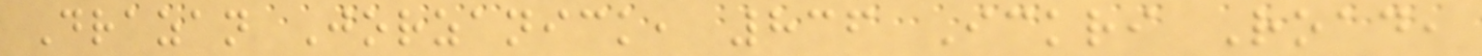Drazan Jorzanick, 836 Ickri Road,
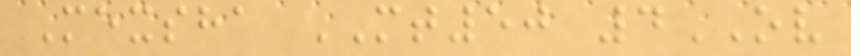Mexsha MT50 4OV
